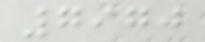7970
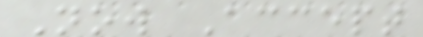Now Accept
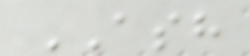ASH
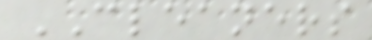CLEANERS
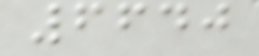6640
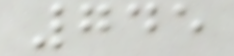745
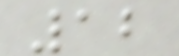12
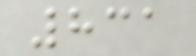831
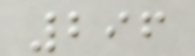296
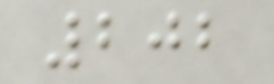202
